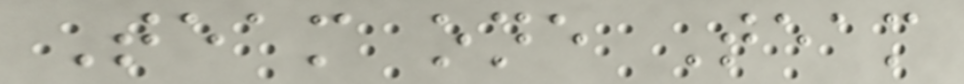Team one Team
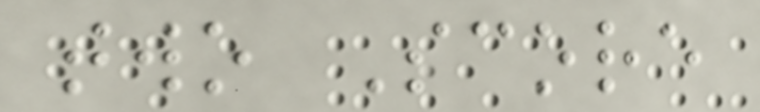two Score
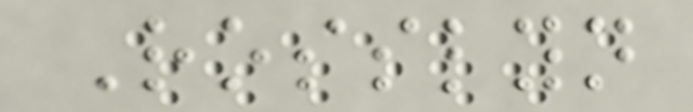Rosslyn
